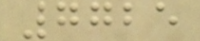7725
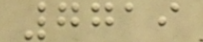7719
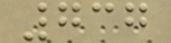737
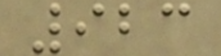923
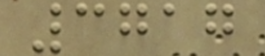3717
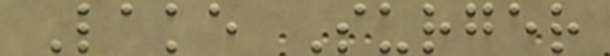Lake Surger
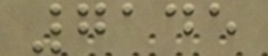7145
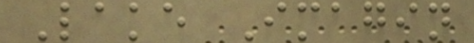Lake Imagin
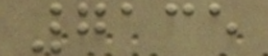7135
